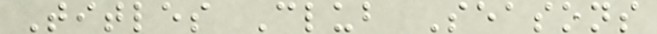Titles Club Seasons
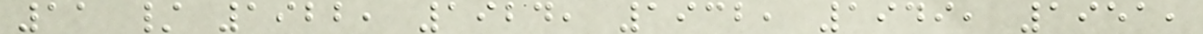11 / 1922, 1924, 1932, 1949, 1951,
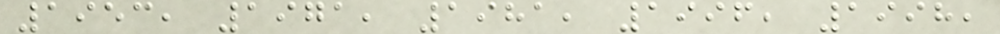1953, 1971, 1981, 1996, 1998,
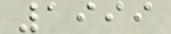1999
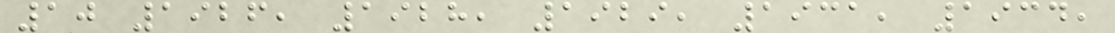10 1926, 1928, 1929, 1931, 1934,
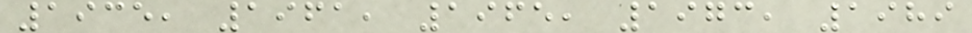1935, 1961, 1965, 1973, 1989
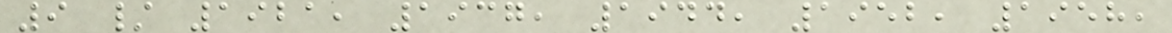9 / 1921, 1937, 1944, 1952, 1958,
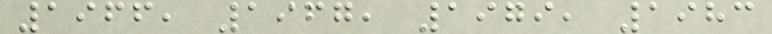1966, 1967, 1979, 1983
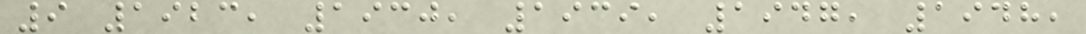9 1923, 1930, 1939, 1947, 1948,
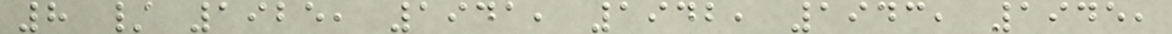8 / 1925, 1941, 1942, 1943, 1945,
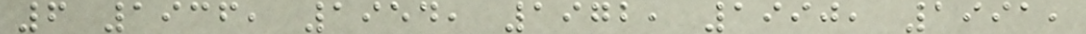6 1936, 1954, 1972, 1990, 1991,
